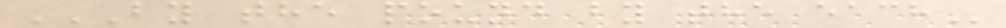BY THE POUND BY THE EACH
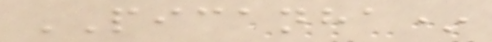PICANHA*
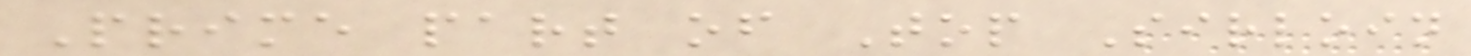Prime part of Top Sirloin
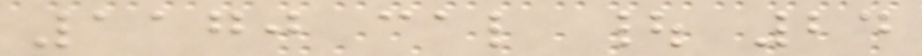1170 cal | 24
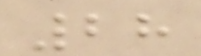28
